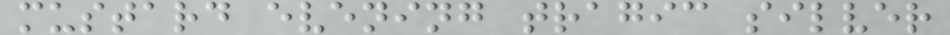mustard evening tragic silver
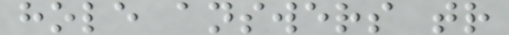hole answers tr
